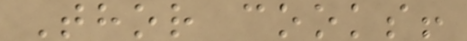Thor cooks!
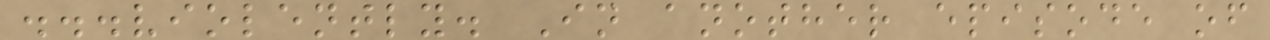...violently. In another episode of
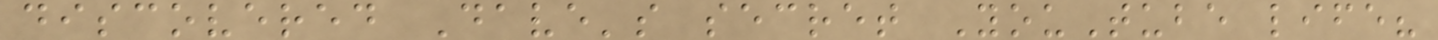discovered Dave's secret YouTube life?
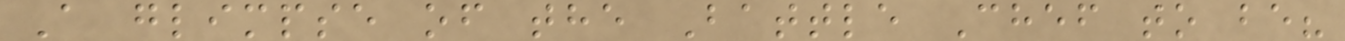A glimpse of the Battle Chef to be?
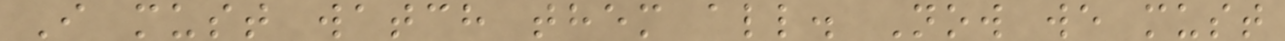I must watch them all. Now we must
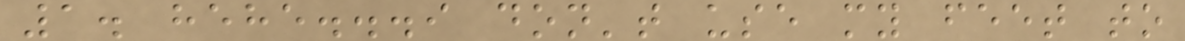1. hehe...i don't use my feet to
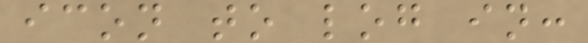icon to log in:
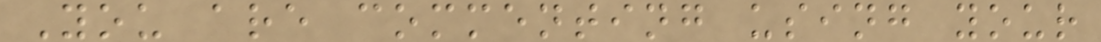You are commenting using your
